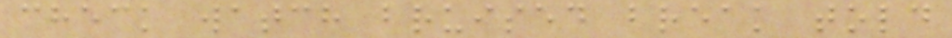check watch bruised break told
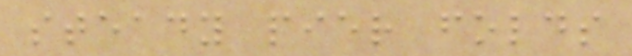steady pier folds
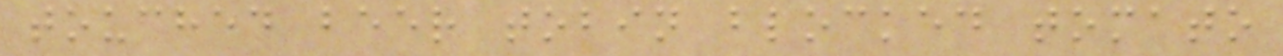touched beer tobin blocked tomato
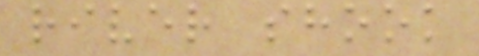river shook
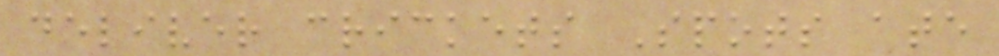deliver crickets Spots ate
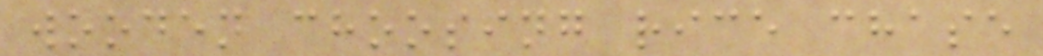wooden choosing rice chase
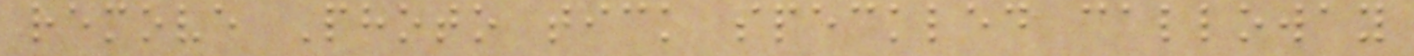remove Photo tick speckled calloway
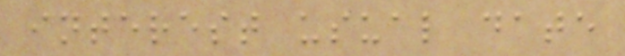interest usual date
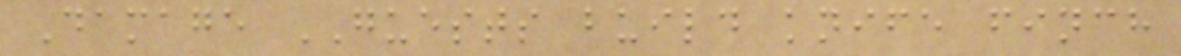Damage GUESTS build knife finch
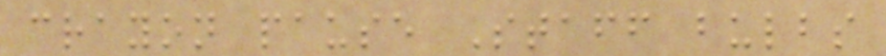crayon pause Staff bulbs
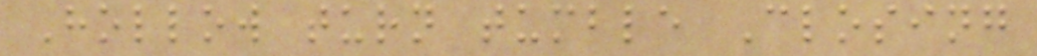Hollow turn tumble Closing
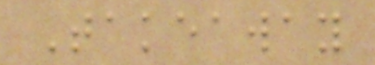Takeaway
